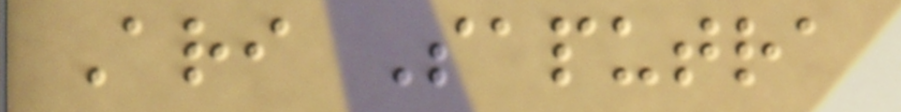Ari Saputra
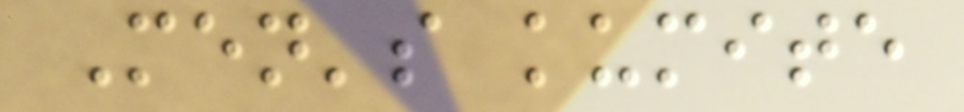Men's kumite
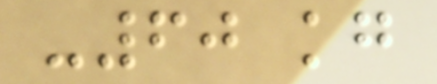-60 kg
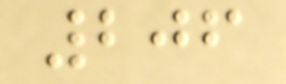206
